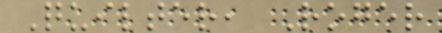Quilter, Roger
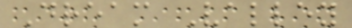Dream Valley
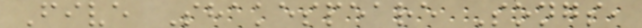Five Shakespeare Songs,
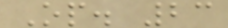Op. 23
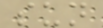sun
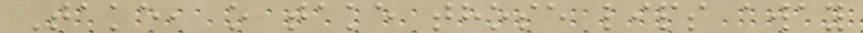Take, o take those lips away
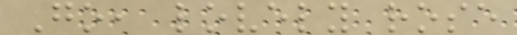Go, lovely rose
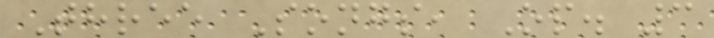Three Songs, Op. 3
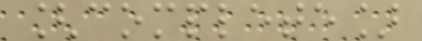[complete]
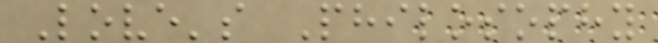Love's Philosophy
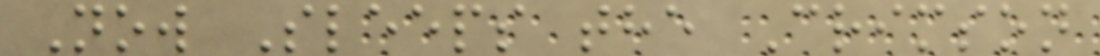Now Sleeps the Crimson
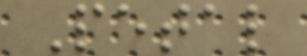Petal
